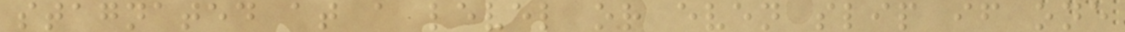stagnated at a level or even slip if one
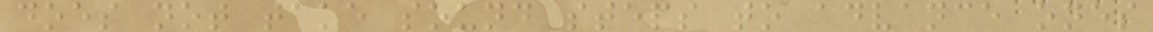does not take sound steps to advance ones
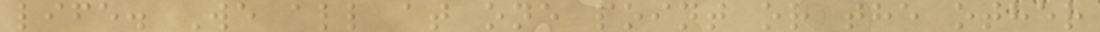life. We all at one point or the other
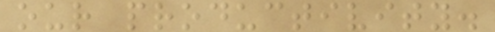our productivity.
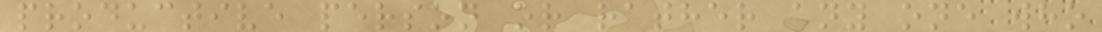productive person or rather any one who
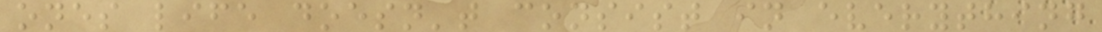ones life doesn't consist in everything
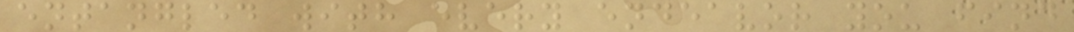entangled with every endeavor you find
